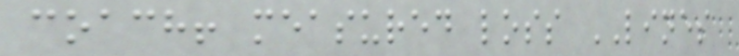coach! measured loss LINES
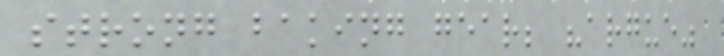strong baking gear; "argue"
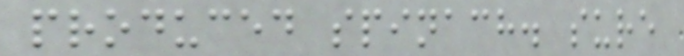produced spinach. sure
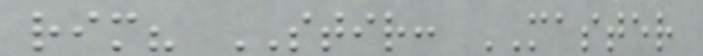rim? STIR: MASTER
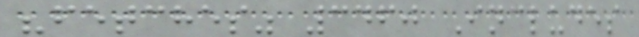"fetches" 3460 Includes
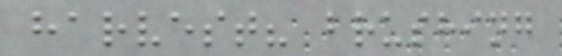harvest? brushing
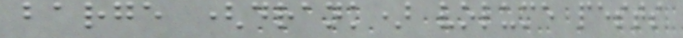barge (drank) volume pests
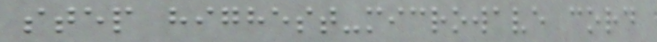step highest-microwave cord
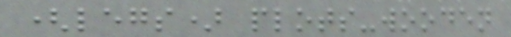(legs) plots-wooden
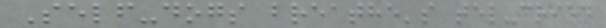Self-dogs breathe's tel-cried
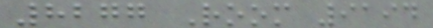8277 Room 9194
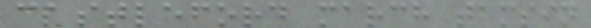castleford march tamsin
